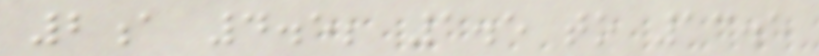2a 4.5; 1.5 to 13.5
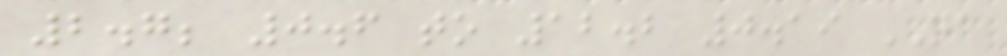2.7; 0.6 to 12.2 0.19 NA
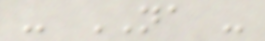- NA -
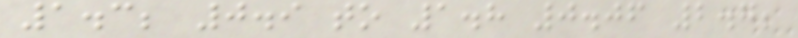1.3; 0.9 to 1.8 0.06 2.7;
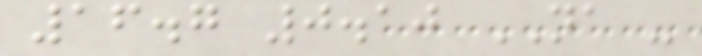16.7 0.10 NA -
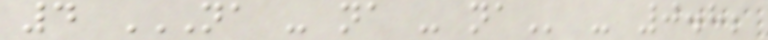4 NA - NA - NA - 0.8;
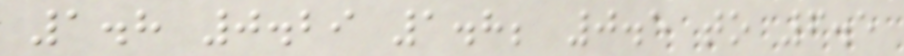1.8 0.29 1.8; 0.5 to 6.5
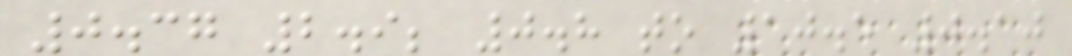0.37 2.9; 0.8 to 10.5 0.10
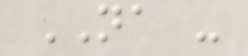NA -
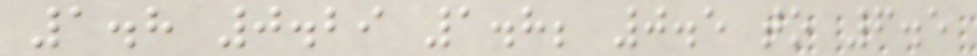1.8 0.29 1.8; 0.5 to 6.5
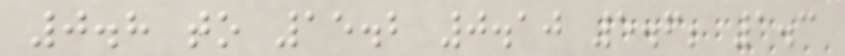0.8 to 15.2 0.10 5.6; 1.3
